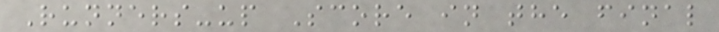Runners-up Score in the final
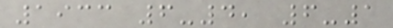1933 6-4, 6-1
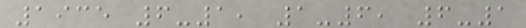1935 6-1, 1-6, 6-1
